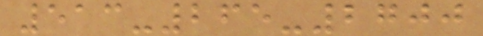513-265-2700
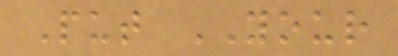Put YOUR
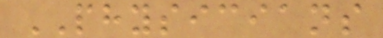PHYSICIANS
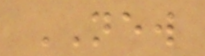NEW
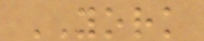YORK
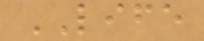LIFE
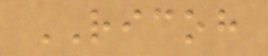RICOH
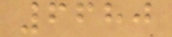6680
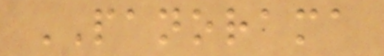PANORAMA
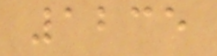1235
